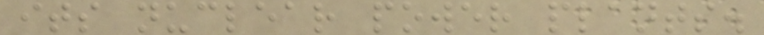its nuclear power plants.
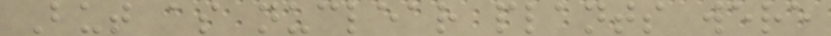But as nuclear plants were
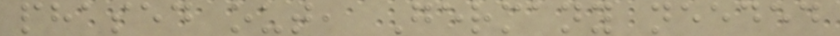phased out, Germany needed
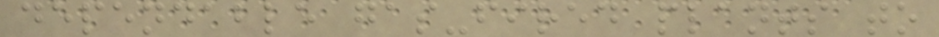dependable gas-fired plants to
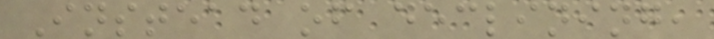Instead of declining,
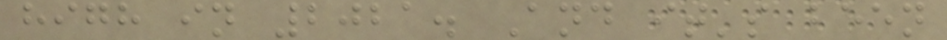high in 2021. And it's been
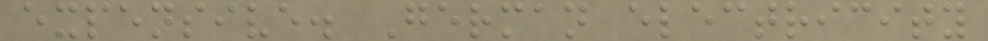expensive. German electricity
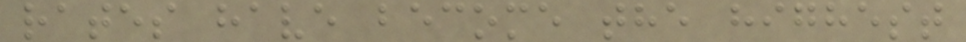rates have become the highest
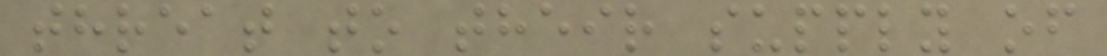threat to their supply of
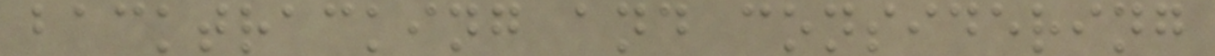backtracking and considering
